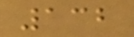132
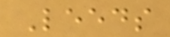Leeds
